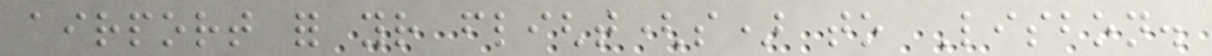airport for your flight(s) to Lisbon.
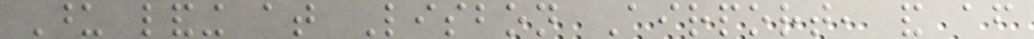Upon landing at Lisbon Airport, and after
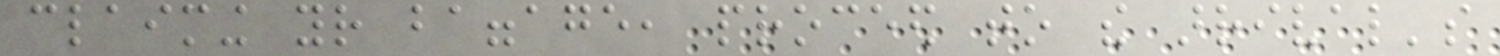claiming your baggage, proceed to the arrival's
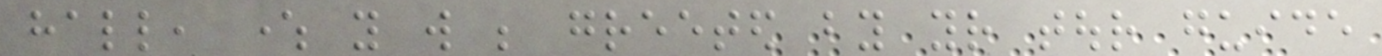hall, where you will be greeted by your tour guide
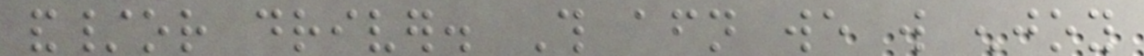and/or driver. This afternoon we will enjoy
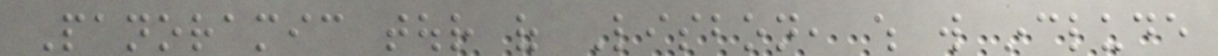Panoramic tour of Lisbon, which will include
